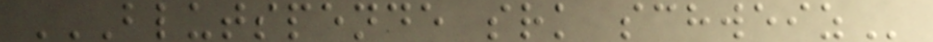BLUTSPENDE SRK SCHWEIZ
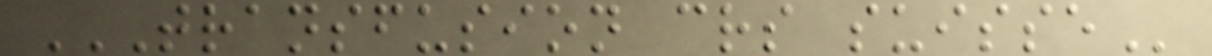TRANSFUSION CRS SUISSE
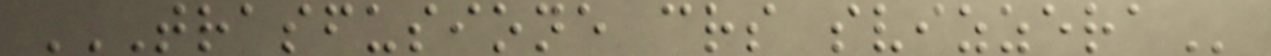TRASFUSIONE CRS SVIZZERA
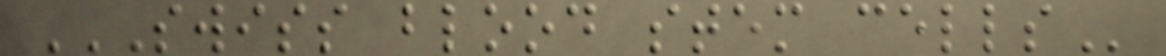SWISS BLOOD STEM CELLS
